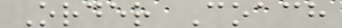Order Coach
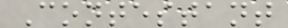Contestant
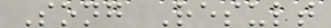Song Result
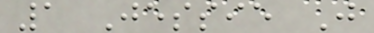1 Jessie J
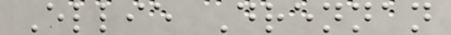Ellie Drennan
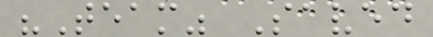"Team" Saved
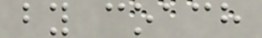by coach
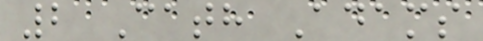2 Cath Adams
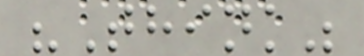"Think"
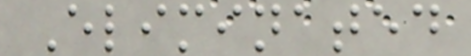Eliminated
